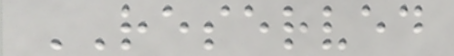RESERVED
